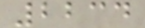2234
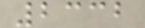2332
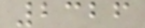2326
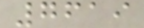7619
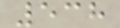538
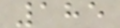185
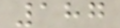187
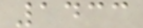1433
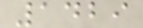1429
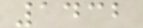1432
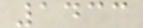1433
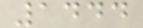1444
